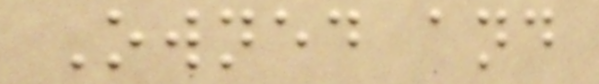Owned and
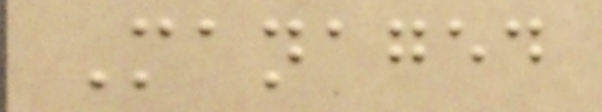Managed
